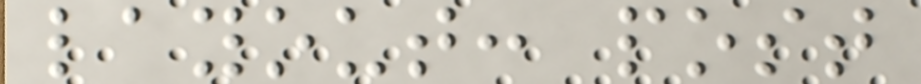layout: post
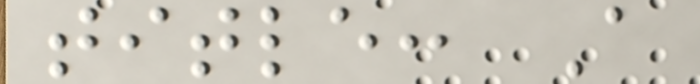title: A
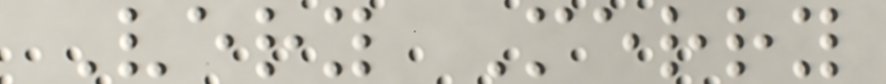Very Merry
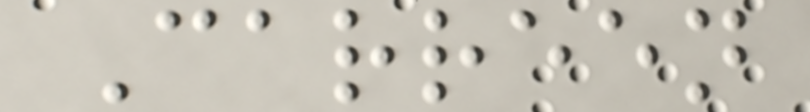Carreen
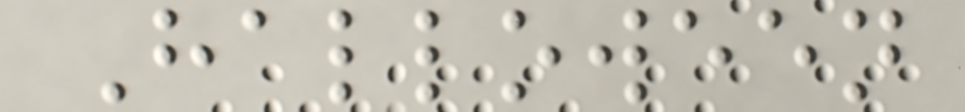Halloween
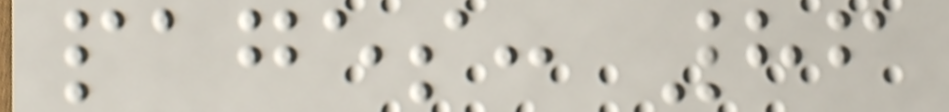pages: 86
